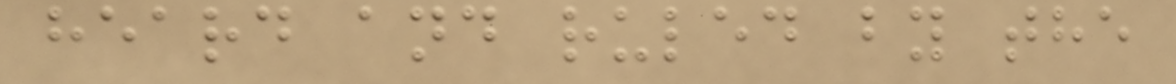heard and ruled by the
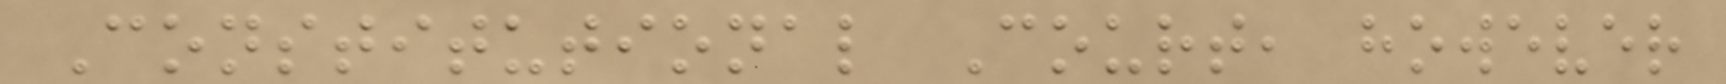Constitutional Court, however
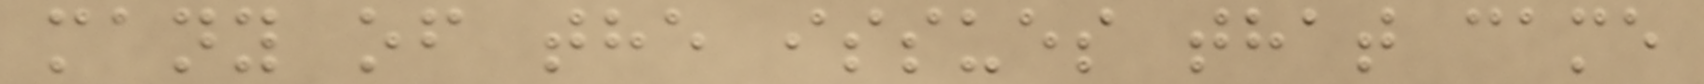many of the issues that came
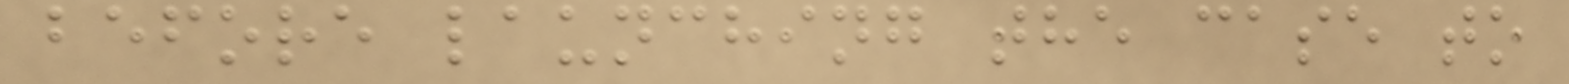before launching the case to
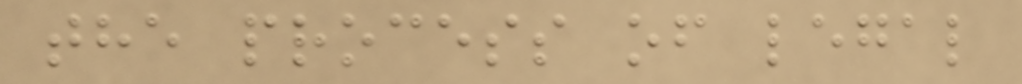the process of legal
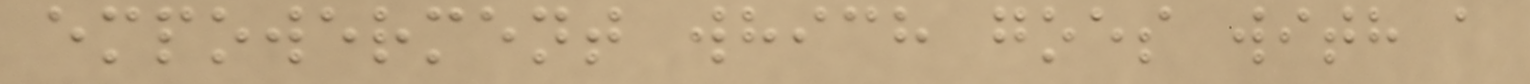empowerment which goes with a
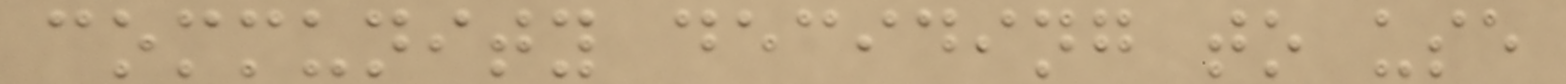community deciding to use
